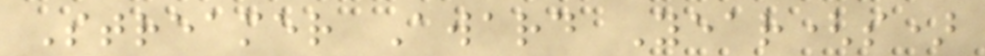Streamer Award Year(s)
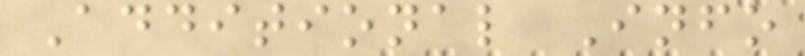Additional Info
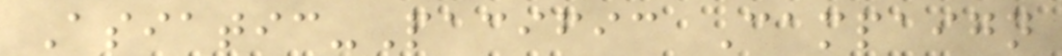Asiatic-Pacific Campaign
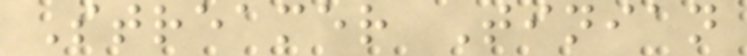Streamer Tinian
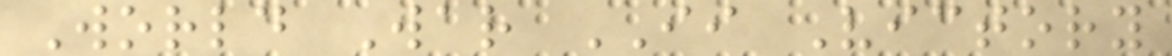World War II Victory
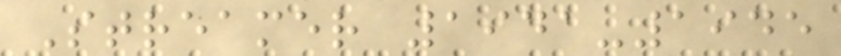Streamer 1941-1945
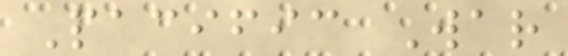Pacific War
